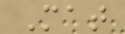Mat
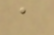a
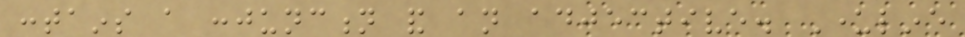contains a conjunction and an adjective. Underline
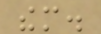them.
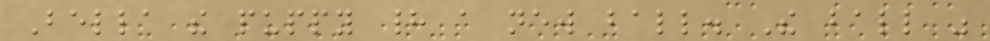Bella the puppy had a new ball. The ball was
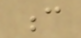c
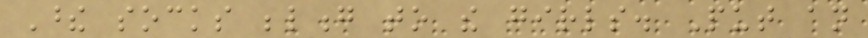These socks belong to the girls. Put an
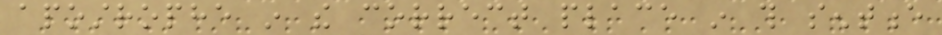apostrophe in the correct place in this sentence
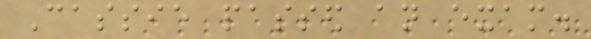Cassie passed an exam.
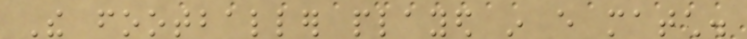The footballer played in every match.
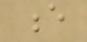e
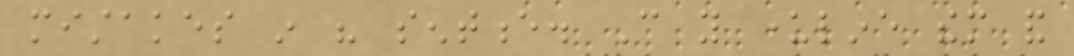mistakes in his sentence. Can you underline them and
